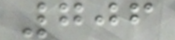706
